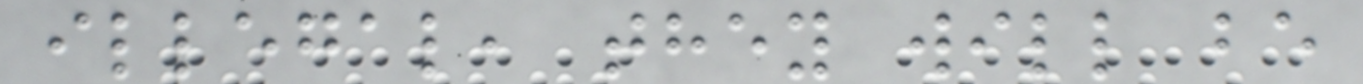illegal, they will be
